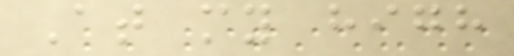At my high
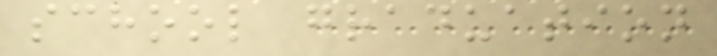school graduation
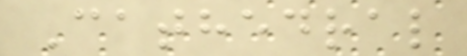Cathedral
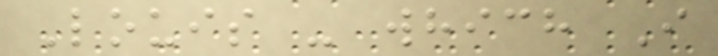Louis - which I
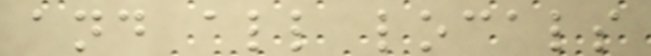and all locals
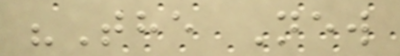"The New
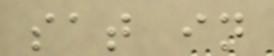sat in
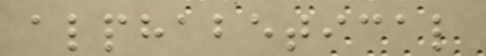alphabetical
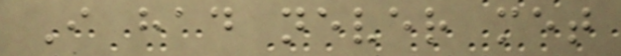I had never met
